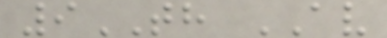9TH AV
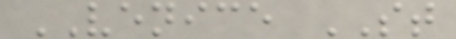VENICE ST
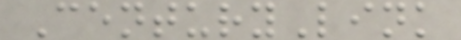CenturyLink
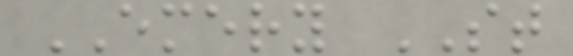EMERY ST
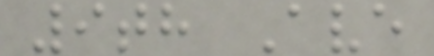9th Ave
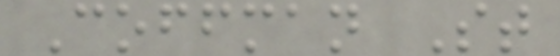Coffman St
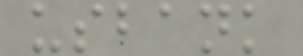usbank
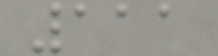111
